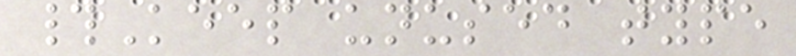#Keep unused type
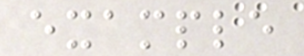example
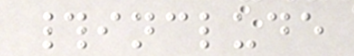#include
